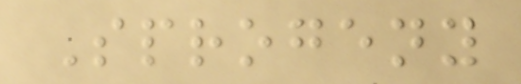Sprogeny
